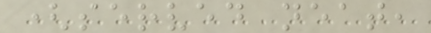(served neat,
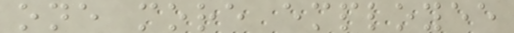one more employee
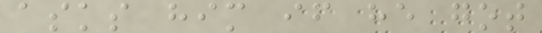asks him if he got
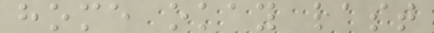home okay last
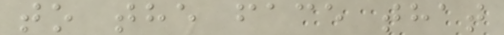to the face that
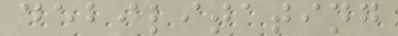debilitating
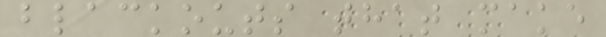blackouts that make
